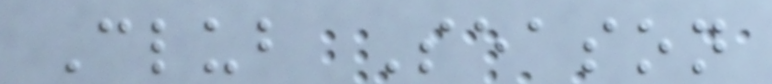Club Season
